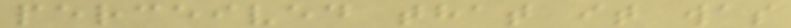perceived that it was
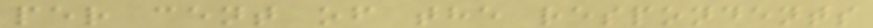per cent of the respondents
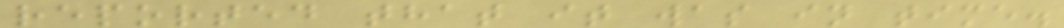reported that it was in time.
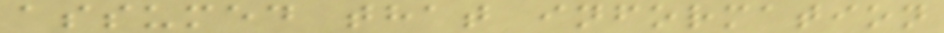assumed that information
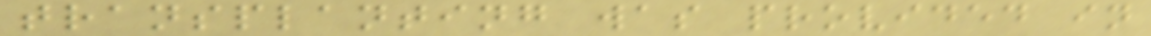transplanting was provided in
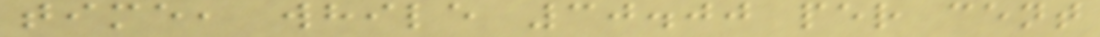time, while 30.00 per cent
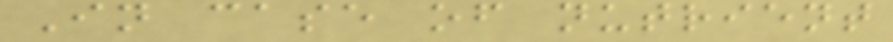In case of nutrient
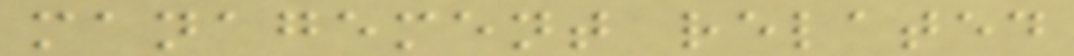management related
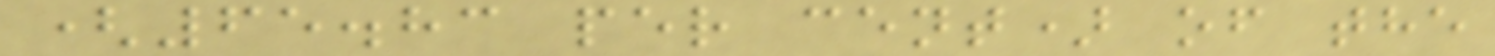(65.83 per cent) of the
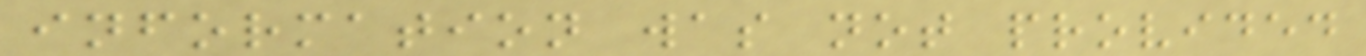information was not provided
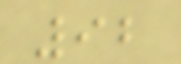92
